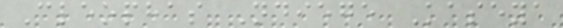Cleophas Ndiege Kaseya
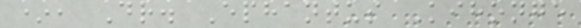*, Dr. Ephantus Kihonge
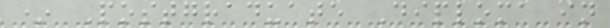* Postgraduate Diploma in
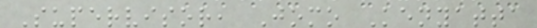Supervisor, Jomo Kenyatta
